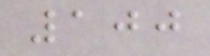100
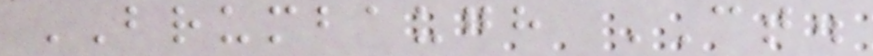BRUMBAUGH CT.
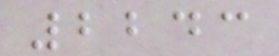2243
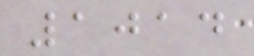1014
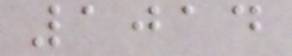1014
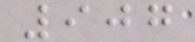907
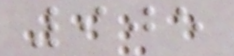905
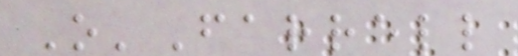O'Farrell
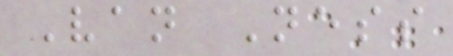Van Ness
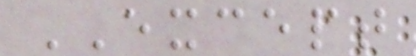EXCEPT
